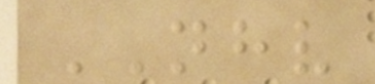NHV
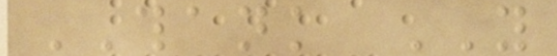THANK YOU
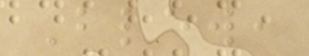Blew,
